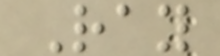Ray
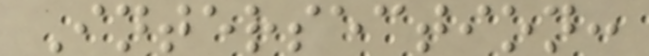Intersection:
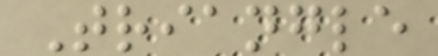Triangle
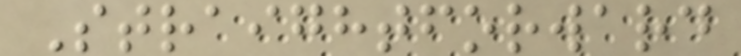Straightforward
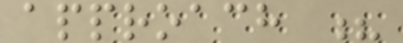approach ?
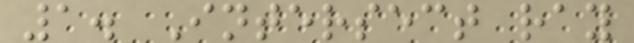1. Intersect ray
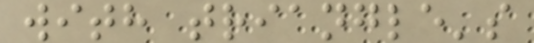with triangle's
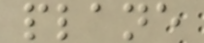plane
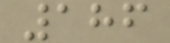186
